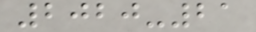2020-21
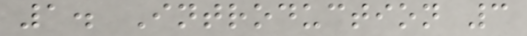1. Introduction 3
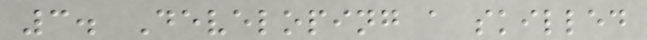3. Developing a skilled
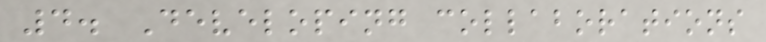4. Developing collaborations
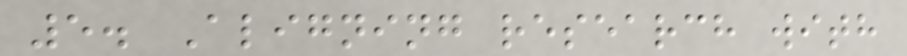5. Aligning research with
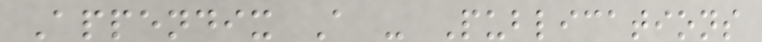Appendix A - Publications
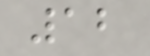12
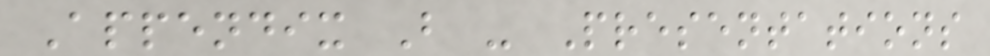Appendix B - Presentations
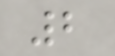2
